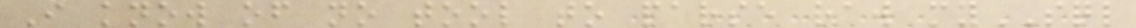I know of no tool to parse raw mySQL
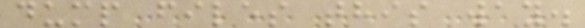dump files this way.
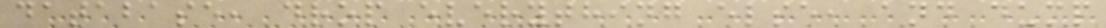database, drop everything else, and dump
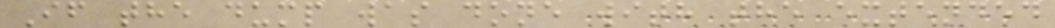If the dump was done with the extended
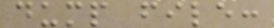dump file:
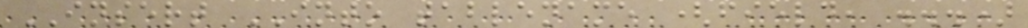INSERT INTO tablename (field, ...)
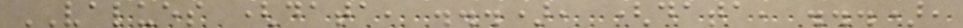VALUES (data, ...), (data, ...),
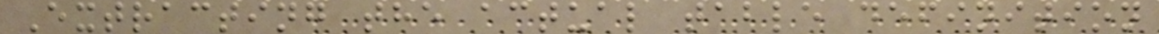Extracting the actual table definition
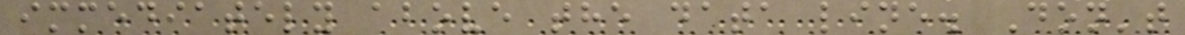immediately above the data line. Don't
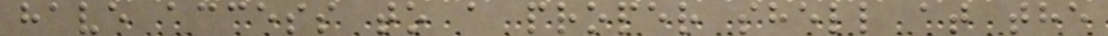have access to a proper shell at the
